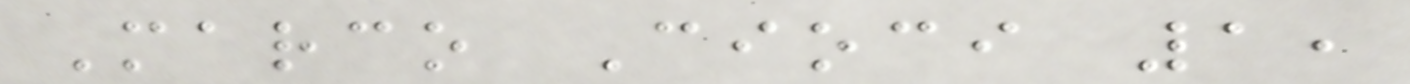Marco Cioci 1,
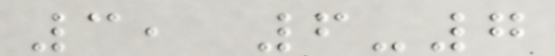3, 6-7
